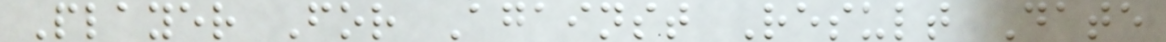Player For Against Result Date
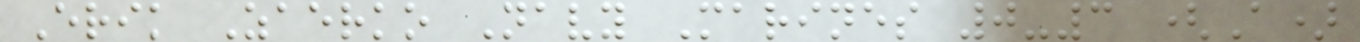Erik Zaerko Navy Marines 0-3 (A)
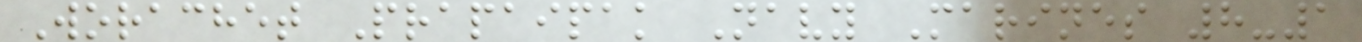Worachet Prapaipak Navy Marines 8-1
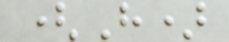(H)
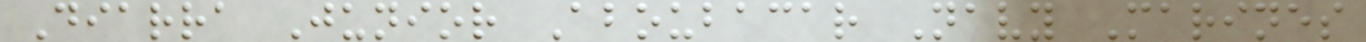Diarra Junior Aboubacar Navy Marines
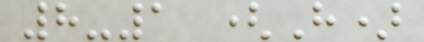8-1 (H)
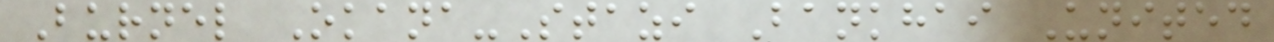Burnel Okana-Stazi Bankhai United
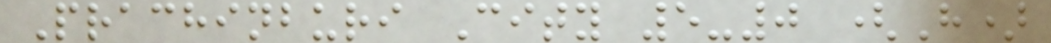Prachinburi City 5-0 (H)
